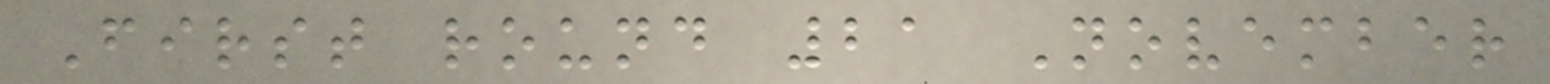First round 21 November
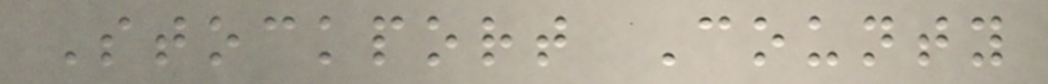Stockport County
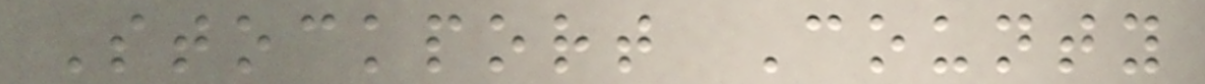Stockport County
